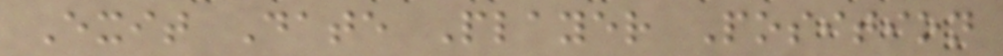Exit Date Player Position
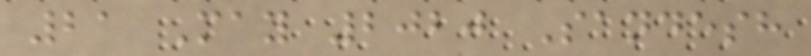21 May 2020 Sandesh
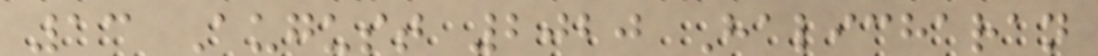13 August 2020 Halicharan
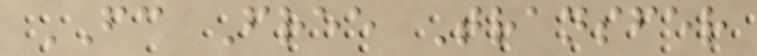FC Free Transfer
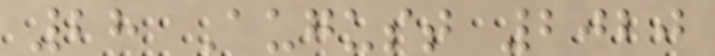28 August 2020
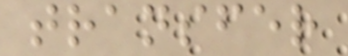transfer
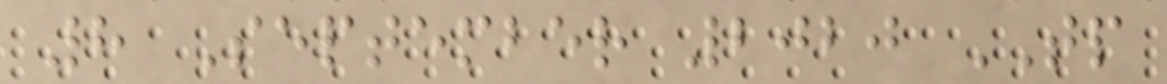8 September 2020 TP
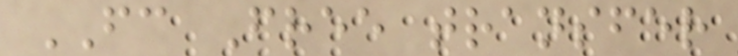FC Free transfer
